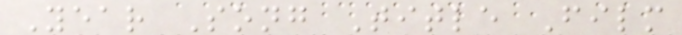Year Song Title Film
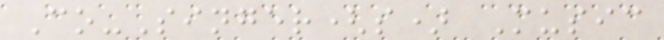Co-Singer(s) Music
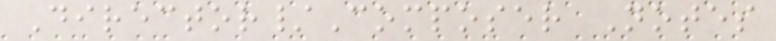Director/Composer Notes
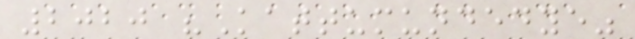2020 "Kattumundedye"
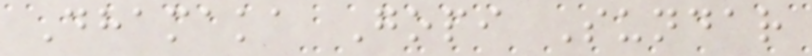Dhamaka Gopi Sundar
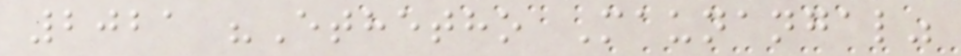2021 "Ethetho Maunangal"
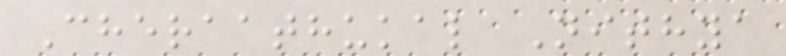Cheraathukal Nithya
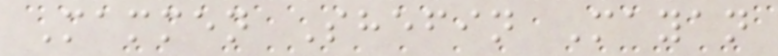Mammen Shefin Mayan
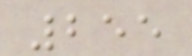255
